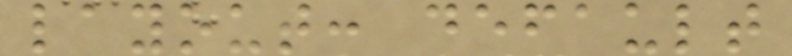layout: default
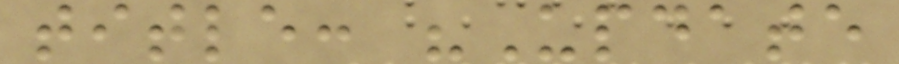title: "Update
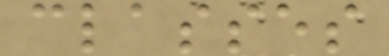classes
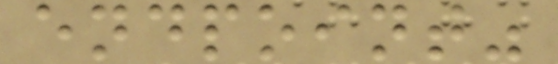endpoint"
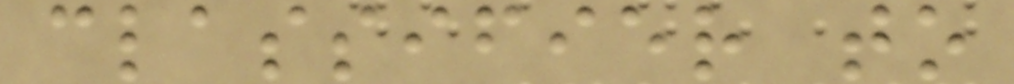classifier to
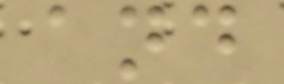and
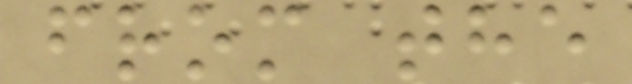from the
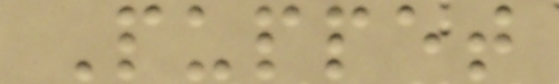Puppet
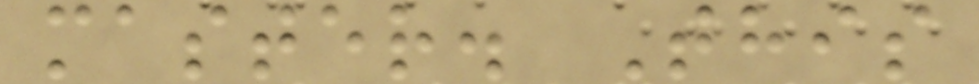master. This
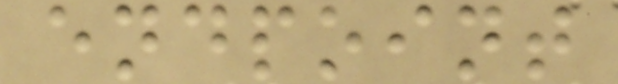endpoint
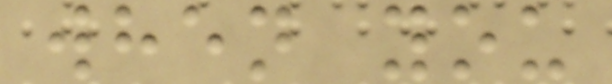when you
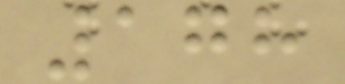178
